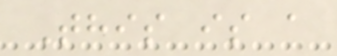This is a
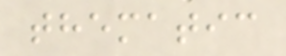thematic
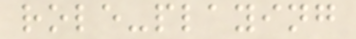role-playing
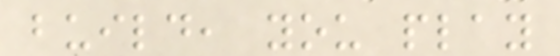build, you play
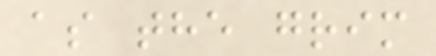as the grim
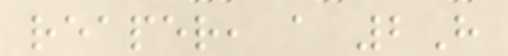reaper, a 2H
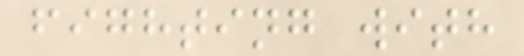fighting with
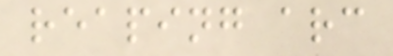reaping arc
